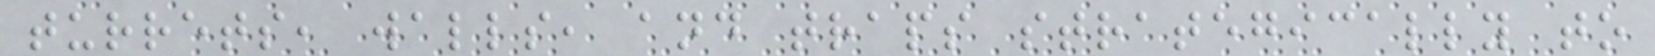turrets, walls, and traps strategically to
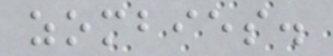zombies.
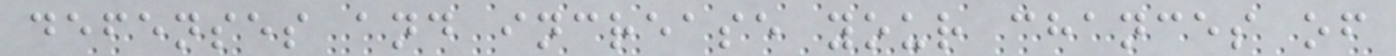defenses and increase your chances of
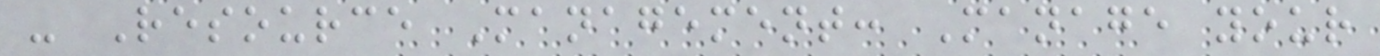- Resource Management: Manage your
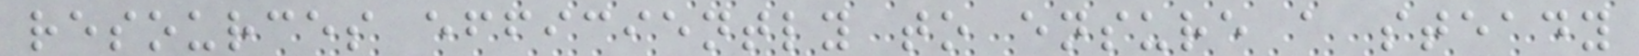resources efficiently to ensure a steady
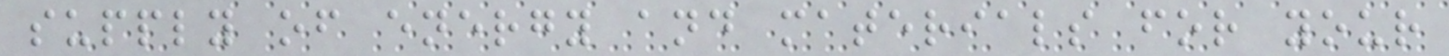supply of energy and materials for your
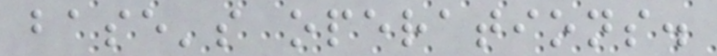base's operations.
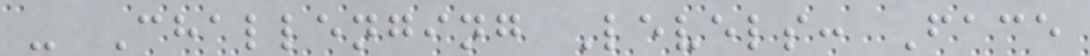- Challenging Levels: Face
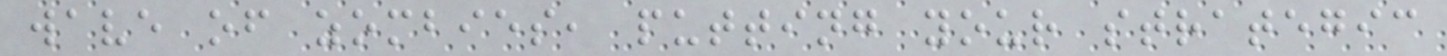wave of zombies, putting your strategic
